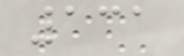131
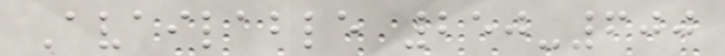Available 250-600
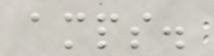amps.
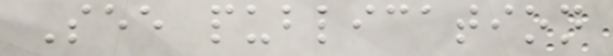See publication
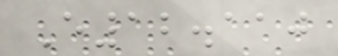E12.110
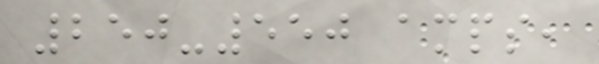250-550 amps,
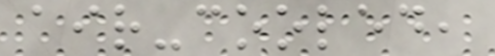air-cooled,
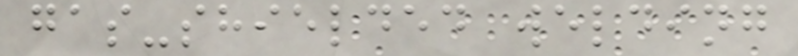gas-shielded welding
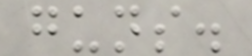guns.
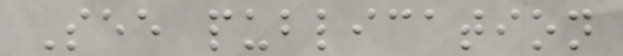See publication
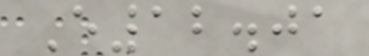E12.01
